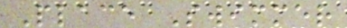Place Swimmer
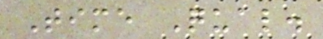Time Qual.
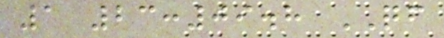1 23:09.8 QF
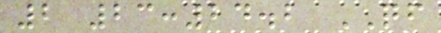2 23:24.2 QF
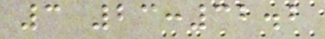3 23:32.2
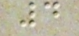4
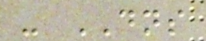- DNS
